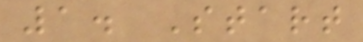1. Start
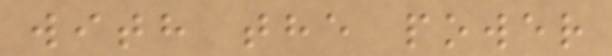with the power
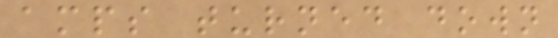amps turned down
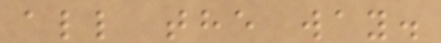all the way.
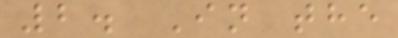2. In the
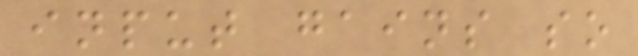input gains so
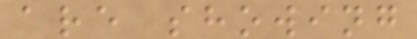are showing
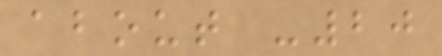about -20
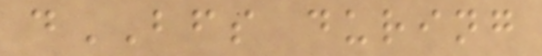dBFS during
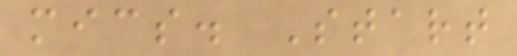mics. Start
